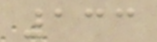133
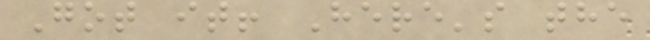Got it! Here's the
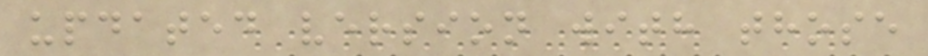updated version with those
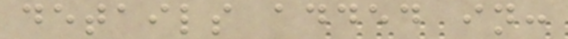details added in:
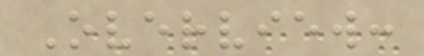Overview:
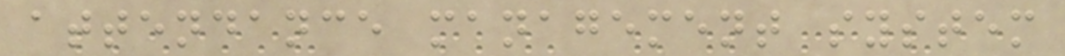attendance management system
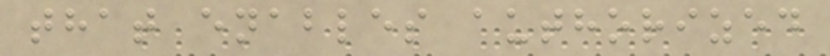that enables authorized
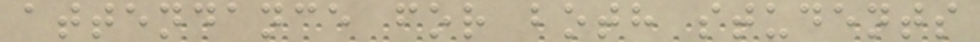attendance for both students
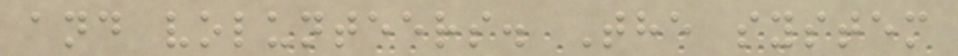and volunteers. The system
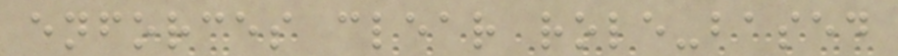enforces clear role-based
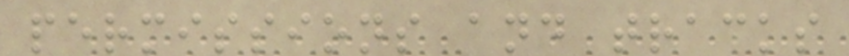permissions and tracks
